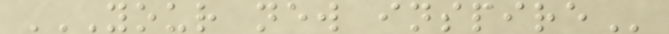YOUR NEW INSPIRE
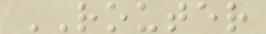ROUTER
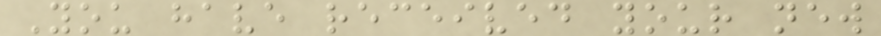You have received your new
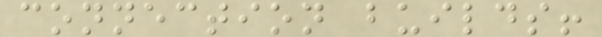connection builds!
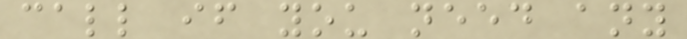call if you need any
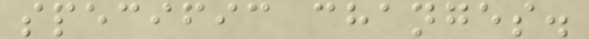specific changes.
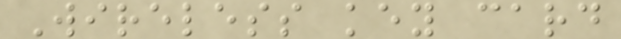Wireless key card
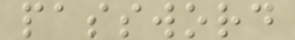password
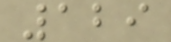129
